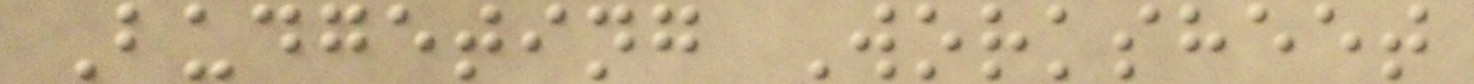Budgeting Worksheet
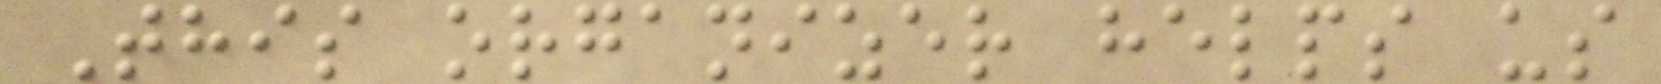This organizer helps us
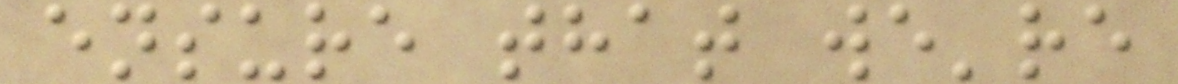ensure that we're
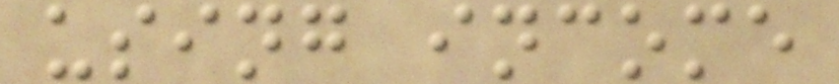using income
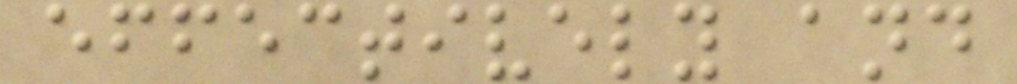effectively and
